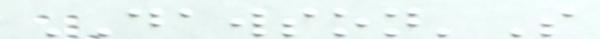DAWSON'S
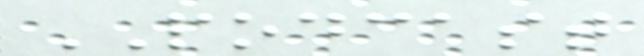PODCAST
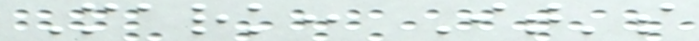Mark: It's
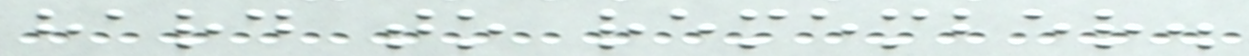hard to remember.
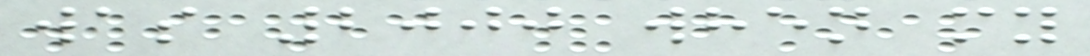was 2000 when my
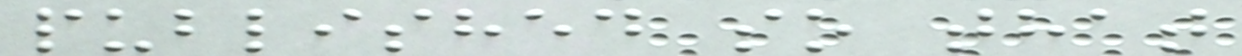published so that
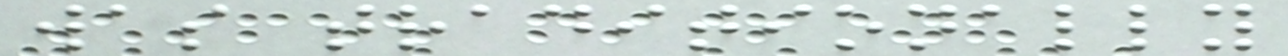was traditionally
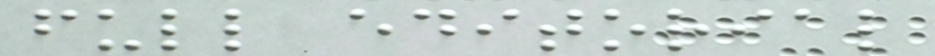full editorial
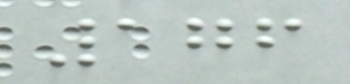176
